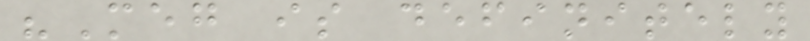"Meg is definitely
